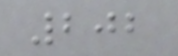202
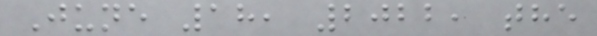June 18, 2022, the
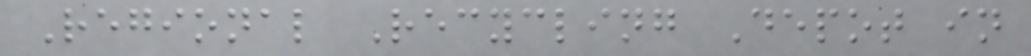Regional Recycling Depot in
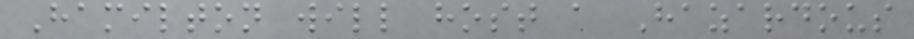Hamilton will host a Hazardous
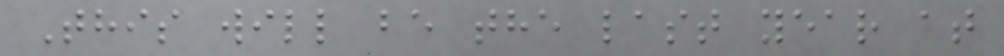This will be the last year at
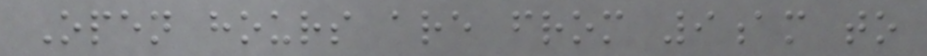Open hours are from 9am to
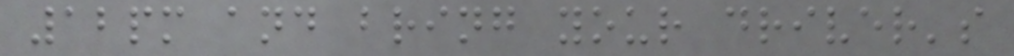12pm and bring your driver's
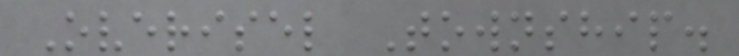Overisel Township.
